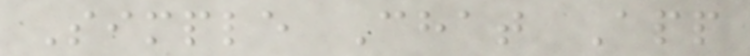Simple Chat App
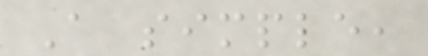A simple,
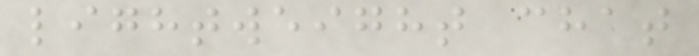lightweight chat
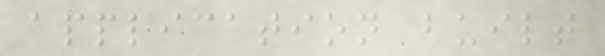application built
